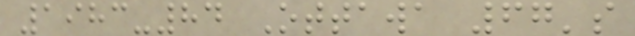1983-84 Ottawa 67's
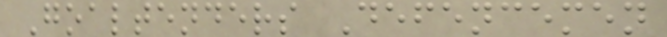Goaltenders Defencemen
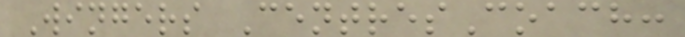Wingers CentresCoach:
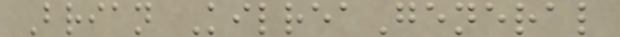Brian KilreaGeneral
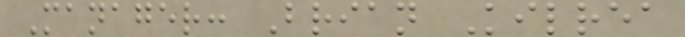Manager: Brian Kilrea
